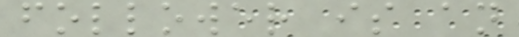follower is an
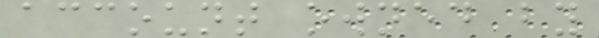account owned by
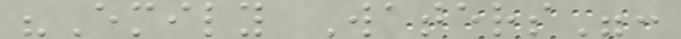"Emily Waters":
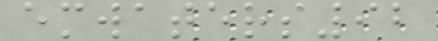emwaters92
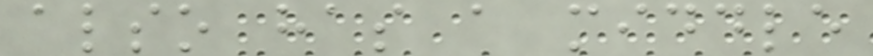also has a middle
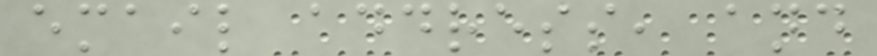email address, and
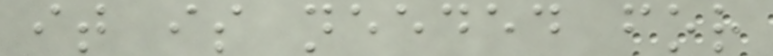it is needed for
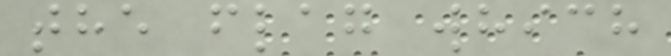the flag which
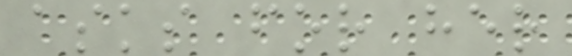asks for her
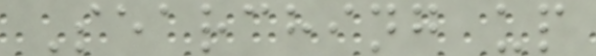Searching up
